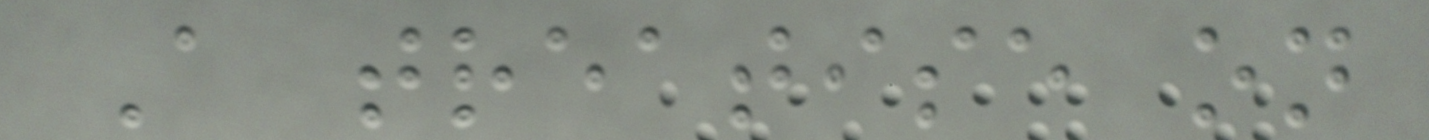A treatise on
